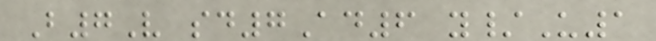B7V sd7Ad6 y/U1
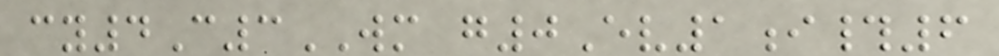cy4C3WM g0Ev1i#6
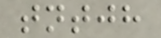tntjh
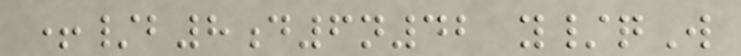+/b8d6n42 y/qW
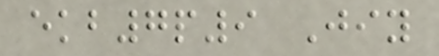ekb7p9 Jiy
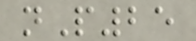nP25
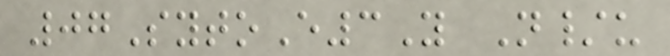07SytoE3Y N/u
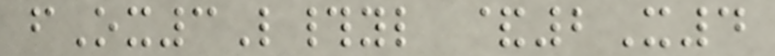fOx3L#yl &2X4
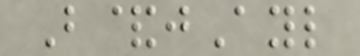B&jAyl
